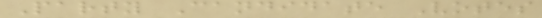Party Candidate Votes
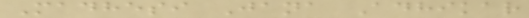Madhesi Jana Adhikar
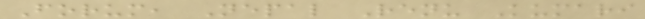Forum, Nepal Renu Kumari
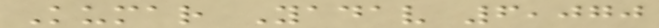Kumar Yadav 6,070
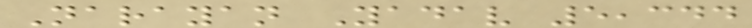Narayan Yadav 5,344
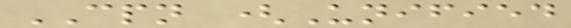CPN (Unified
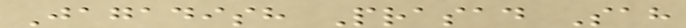Jagadish Prasad Sah
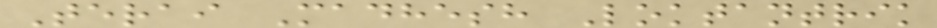Terai Madhesh Loktantrik
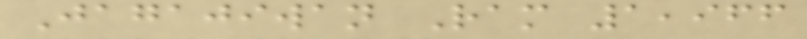Jagajiwan Ram 1,966
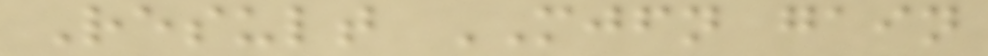Result MJFN gain
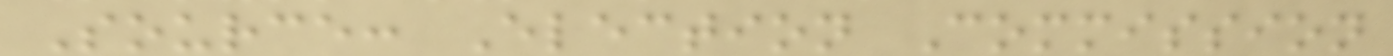Source: Election Commission
